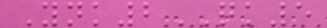Ynk2QK5
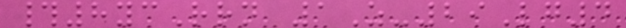#8ycRrn 1Z-29Lg4
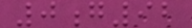0g92
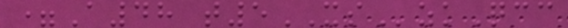=A48 t5XSzkQcc
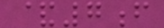&7f
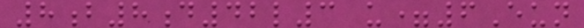8b8d42l3 u=6Eun
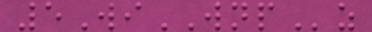5WiWNPz
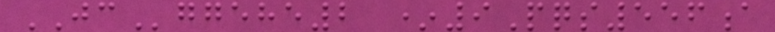JCggehe2 *9Pqs556a
